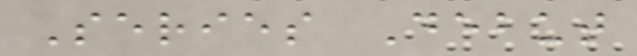Series Debut
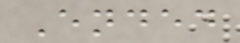Ended
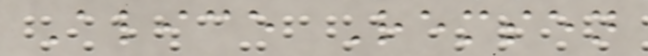Alice Remsen
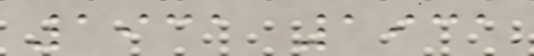1931 1931
